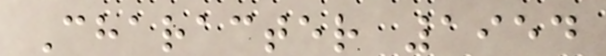Character 1954
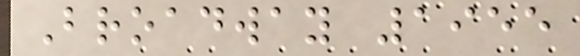Broadway 1955
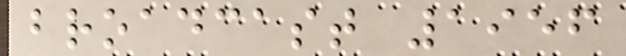broadcast 1956
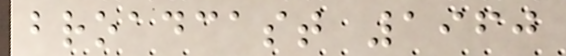broadcast 1960
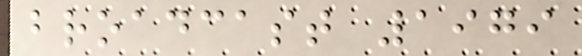broadcast 1979
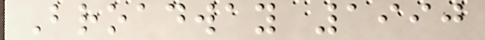Broadway 1990
